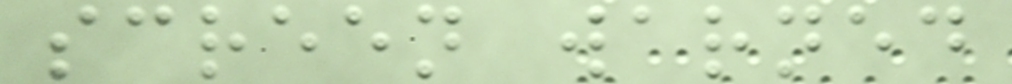screen warned
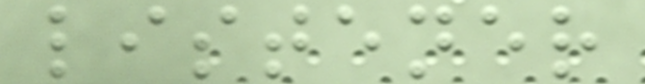listener
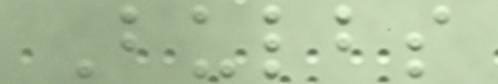Bulbs
